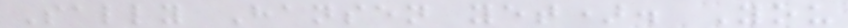Sally Hansen yet). You
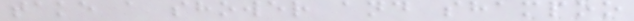take a shower and shampoo
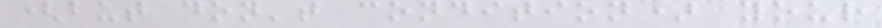(but don't condition) your
